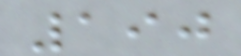190
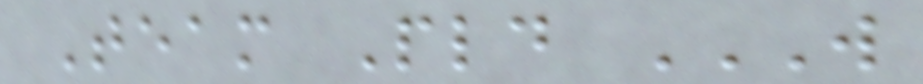Team Pld W
